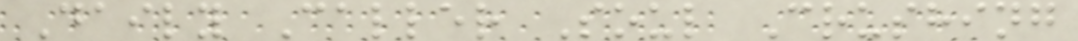Daily Caller Soul Crushing
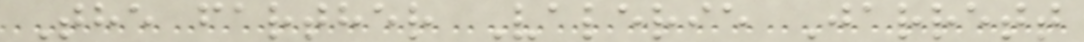The farther Valerie Jarrett
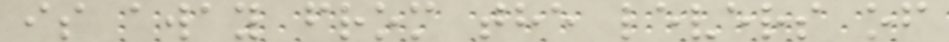is away from the levers of
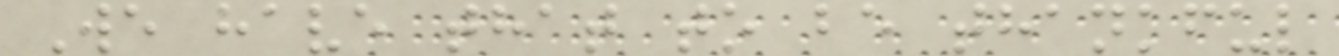We have that to be thankful
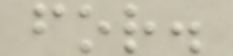for.
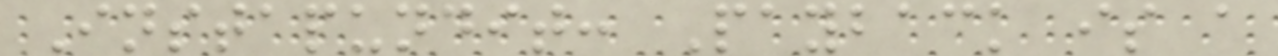Instapundit: Payback is a
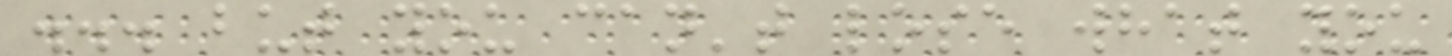... but you can't lose what you
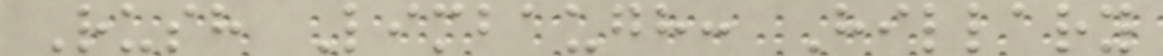Rush Limbaugh: Hillary
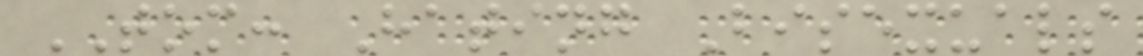TOM: Hating Bisexuals
